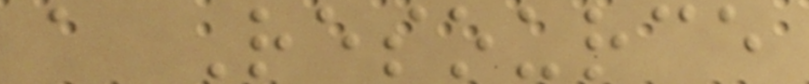a Resource
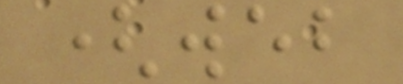(web
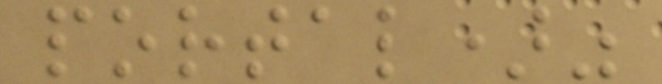portal)"
